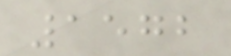1572
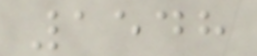1548
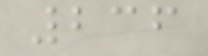236
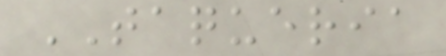TAQUERIA
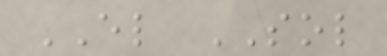EL SOL
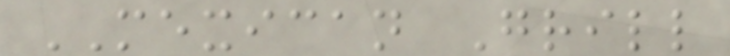MEXICAN Grill
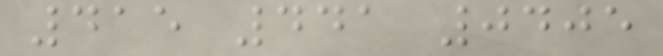415 441 0405
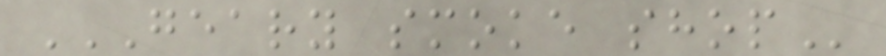GEARY SMOKE SHOP
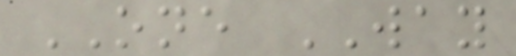ONE WAY
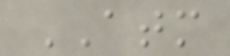ATM
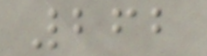262
